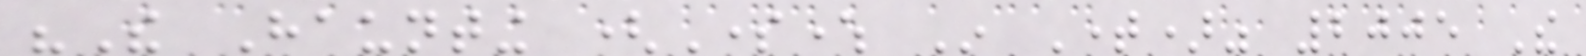"The Haunting (Somewhere In Time)" 2005 The
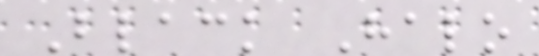Black Halo
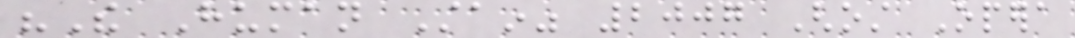"The Human Stain" 2007 Ghost Opera
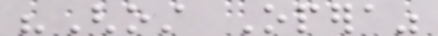"Ghost Opera"
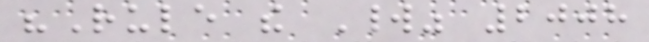"Rule the World" 2008
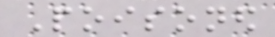Poisoned
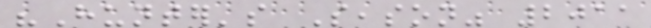"Hunter's Season" 2011
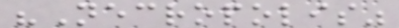"Necropolis"
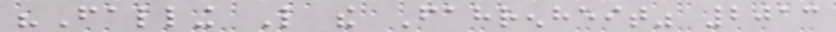"Falling Like the Fahrenheit" 2013
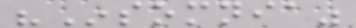"Insomnia"
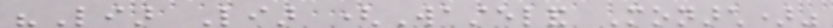"Liar Liar (Wasteland Monarch)"
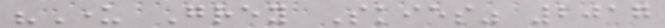"Under Grey Skies" 2017
